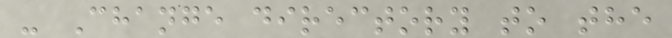- Change directory to the
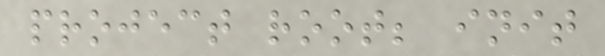project root; init
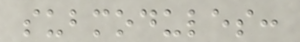submodules:
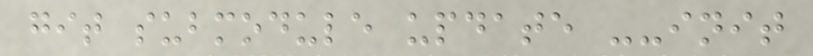git submodule update --init
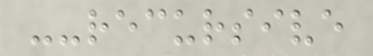--recursive
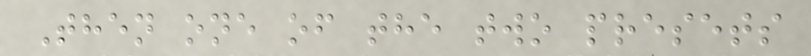Then one of the two presets
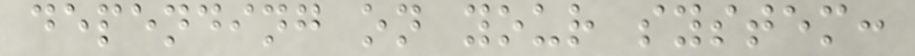depending on your system:
